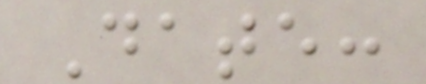Date:
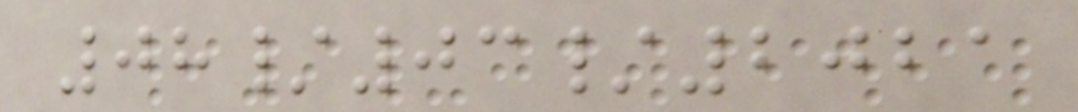08/03/2021
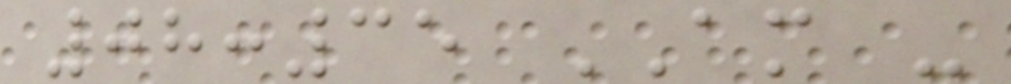08:35 AM -
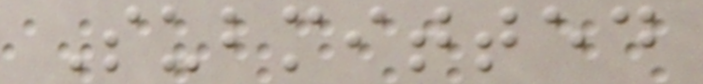Submitted
